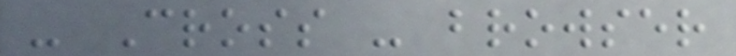- Cross - browser
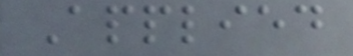Applied
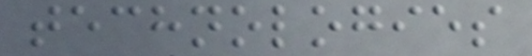technologies
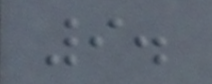9.
